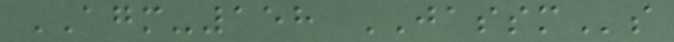AGM-158 JASSMs
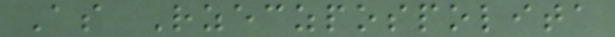As Rzeczpospolita
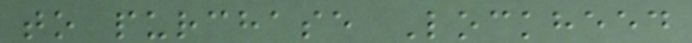to purchase Lockheed
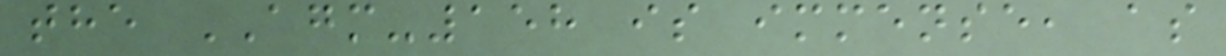the AGM-158 is immense, as
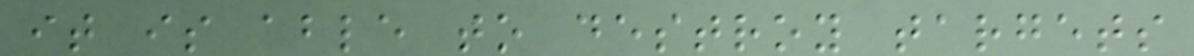it is able to destroy targets
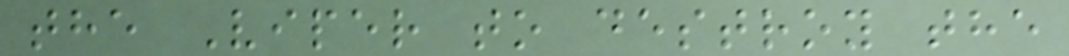the Viper to destroy the
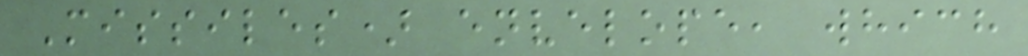Missiles) envelope, which
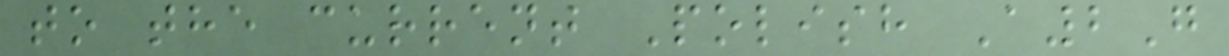to the current Polish A2G
